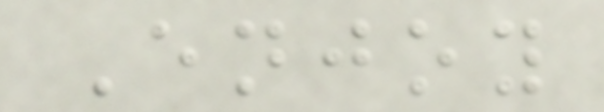Enjoy
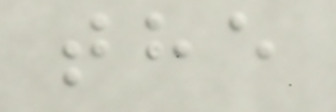the
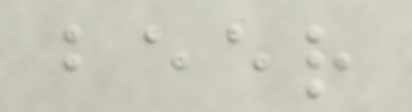beer
